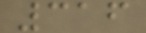316
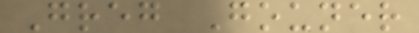Greg Gouner
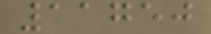11750
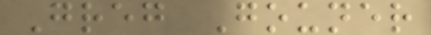Greg Gouner
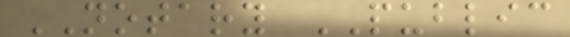NOTARY PUBLIC
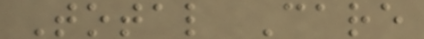Total Care
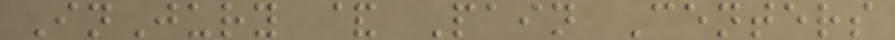InJury & Pain Centers
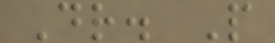Dr. P
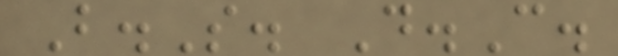B.S. D.C.
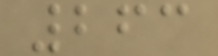263
